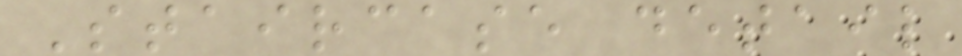Staircase detail
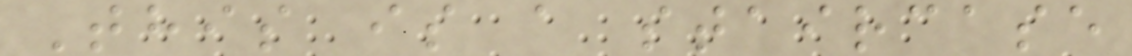This is a staircase
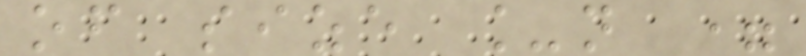of size _n =
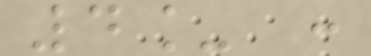4_ :
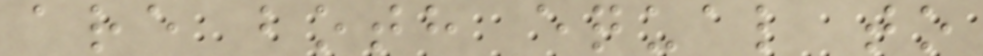are both equal to
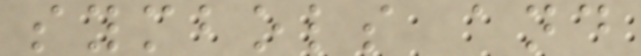symbols and
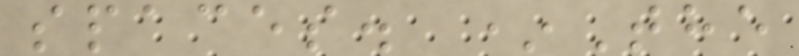spaces. *The
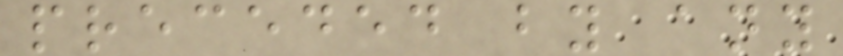preceded by any
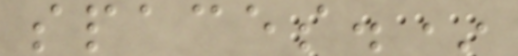spaces.*
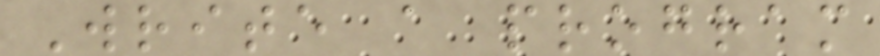Write a program
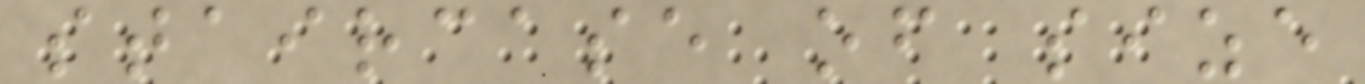staircase of size
